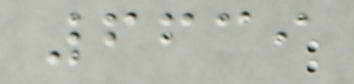6639
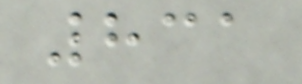831
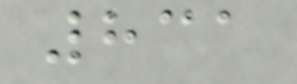831
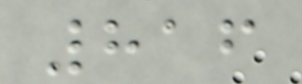816
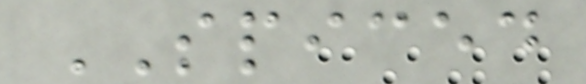SPICED
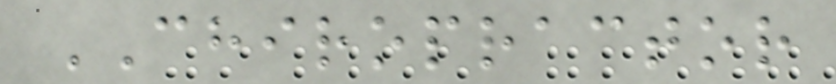CHIROPRACTOR
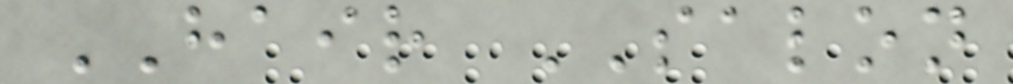HAIR SALON
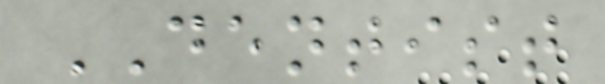DENTIST
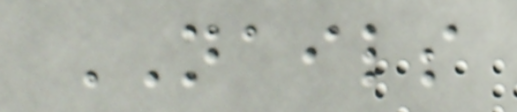NAILS
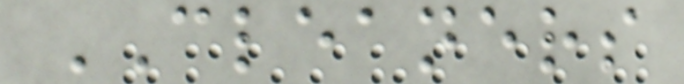CLEANERS
